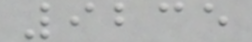9235
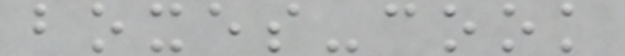boxes-cook
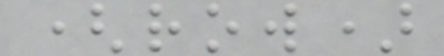(row)
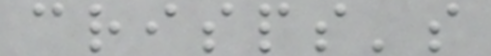crisps's
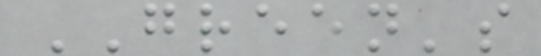GREEN's
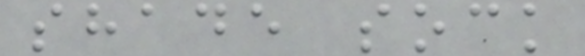shade sock
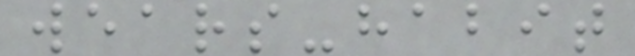wears-habit
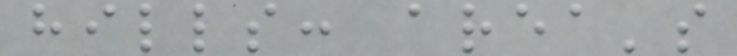hills: area's
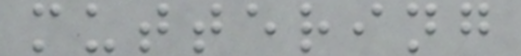muttering
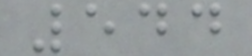544
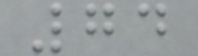74
